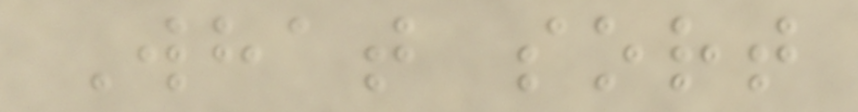What sort
